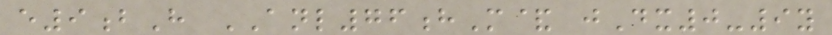e9bH ANL76hM& jDx0-9y
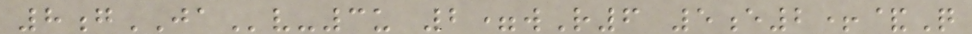8gJAv-3u 2=wR6 5e2+&Q
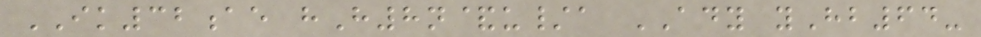IK32ae hH8n&u/a ADY yHb64-
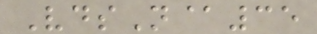VdsN@35
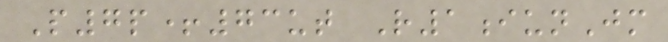P7p+73ut R1iunJm
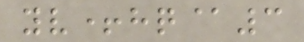yv+hq@3
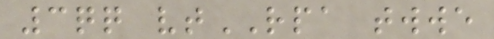3qq vtRPA twwe
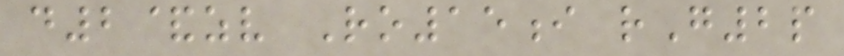d2&zv Ro15i rG2p
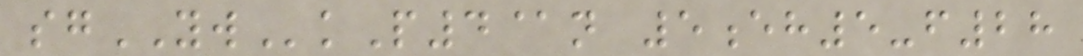sgYWkP4@n 5eh5-f28
